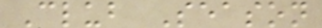Club Season
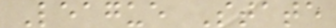League State
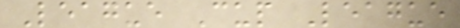League Cup League
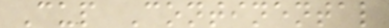Cup Continental
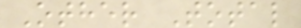Other Total
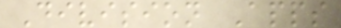Division Apps
